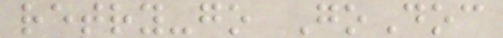retry-go GoDoc
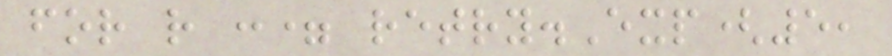for r := retry.Exp(5,
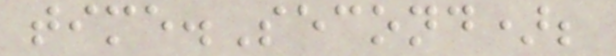time.Second);
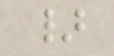}
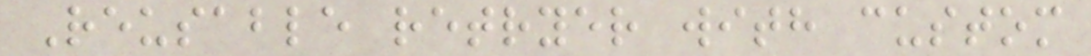Reusable retryer with custom
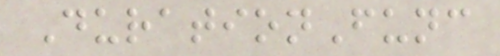DurationFunc
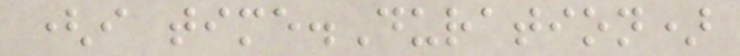(i time.Duration)
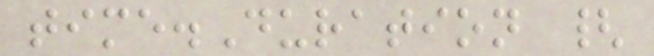time.Duration {
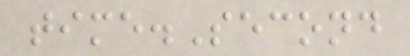time.Second
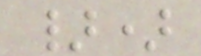})
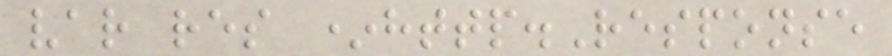var res *http.Response
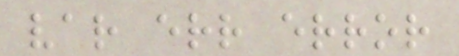var err error
